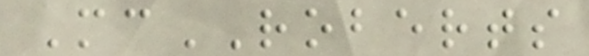McROBERTS
